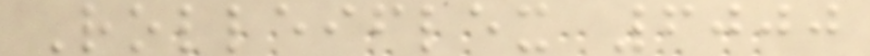Rolleiflex 6000
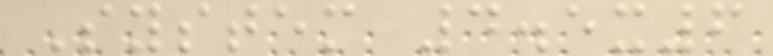System 4.5x6
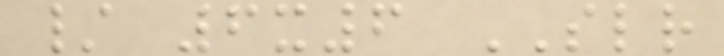/ 6x6 SLR
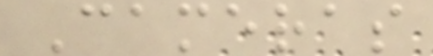Cameras
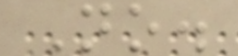No.
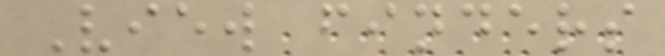View finders
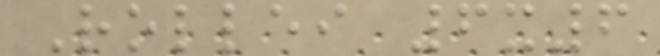Rollei 6x6
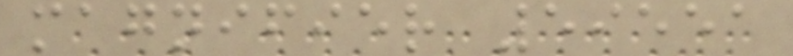magnifier 59551
